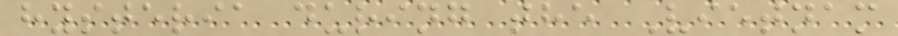hysteria during the Vietnam
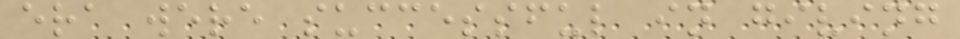era were successful in giving
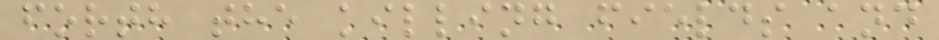forth the killing fields and
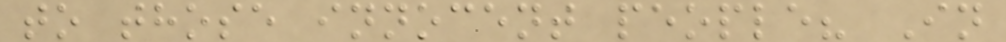to those innocent people? In
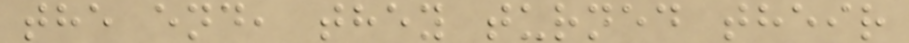the end, they turned their
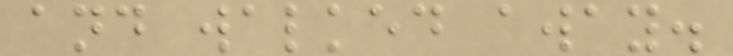and walked away.
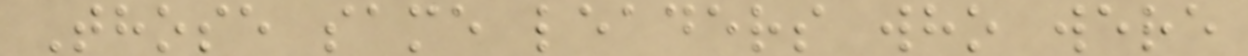Those same leaders who were
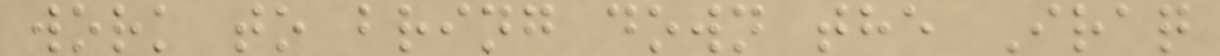work to bring down the Iraq
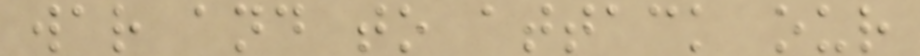war and to attack our
